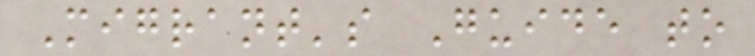Migrant's Guide to
